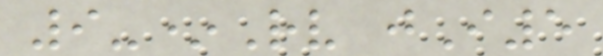9-*Rv jI5
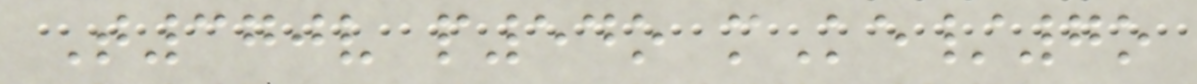T370v p54o mKe/7o
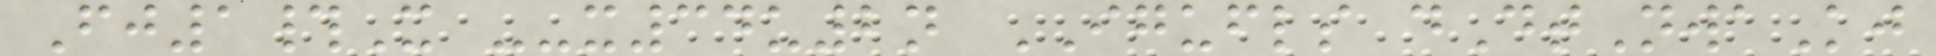Fj1#X --x34u2n IGUFLS dDtNwaKj
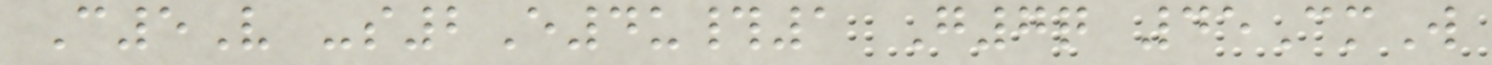C5V -s2E4u#1 G7q 45CmW
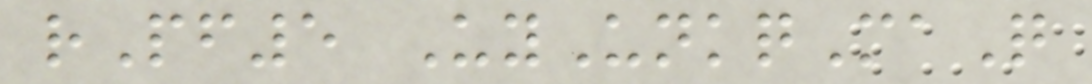rPf5 UyUnkqMaQ
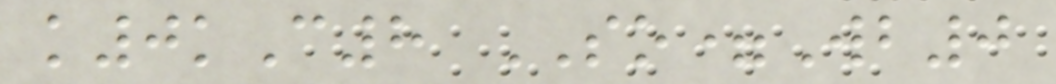k0kC8 SO=Wb0
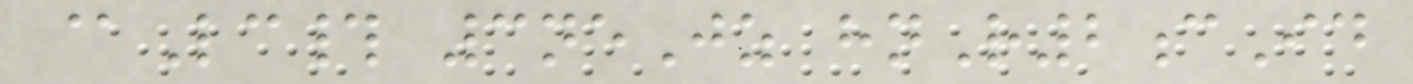@Lc# 3neJz hnR2cId
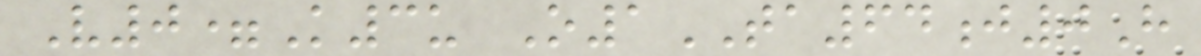V0=K3u O1TA64j0H
